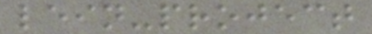lein-project
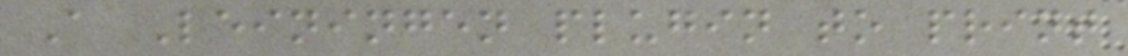A Leiningen plugin to print
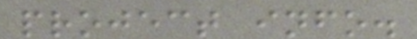project info.
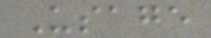Usage
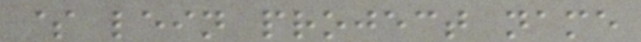$ lein project name
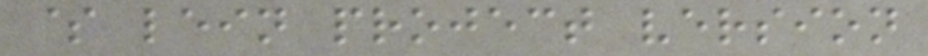$ lein project version
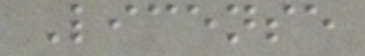License
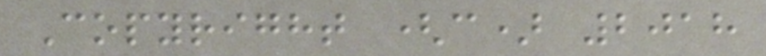Copyright (c) 2018
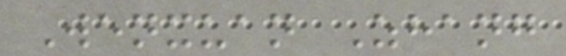Wenxuan Zhang
